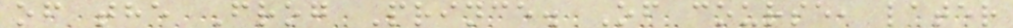of the Frog Prince. Of course, later
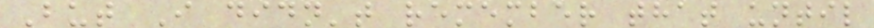But I didn't remember that until
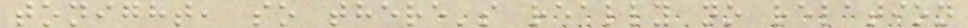tonight, so there's really no relation
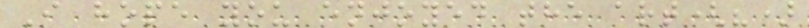I hope you enjoyed the art(?)
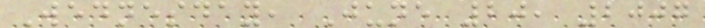Wednesday, June 20, 2007
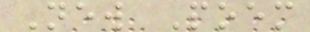New Poem
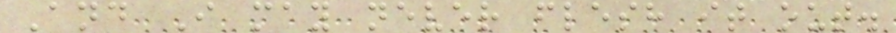And I may never flesh it out.
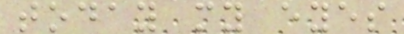today my eyes
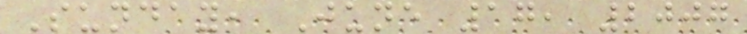Sunday, June 17, 2007
